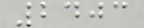2403
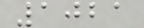1021
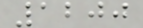1200
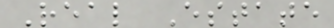Real Estate
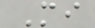Mi
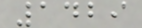1429
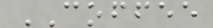COFFEE
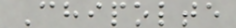Chipolte
